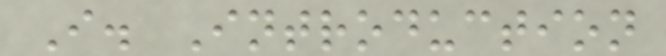I. Introduction
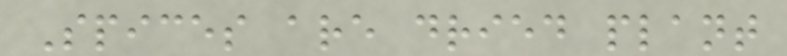Spices are dried plant
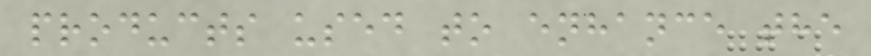products used to enhance the
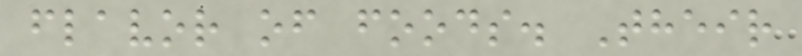flavor of foods. Their
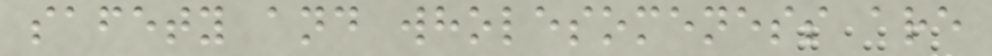safety and wholesomeness are
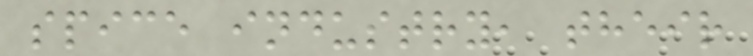spice industry, their
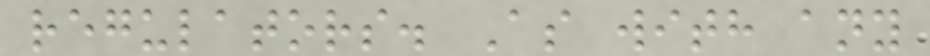regulators. As with any
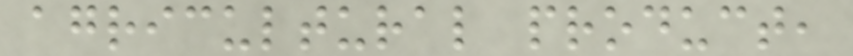agricultural product,
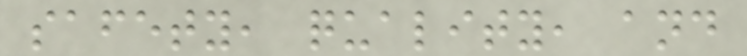safety, quality, and
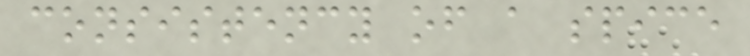consistency of a spice
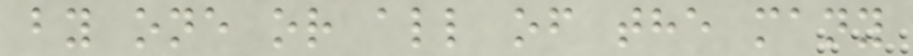by one or all of the many
